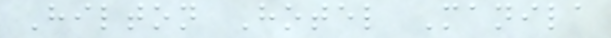Hilton Hotel Manila
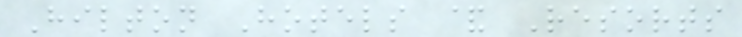Hilton Hotels & Resorts
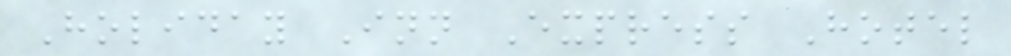Holiday Inn Express Hotel
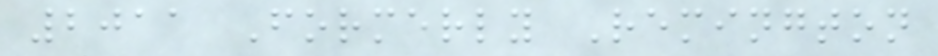2011 Formerly Remington
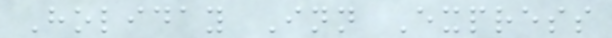Holiday Inn Express
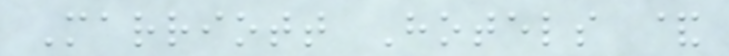Marriott Hotels &
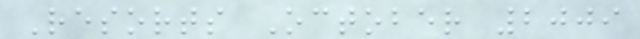Resorts October 2009
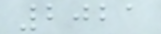2021
